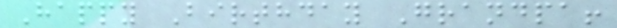Happy Birthday Grandpa!
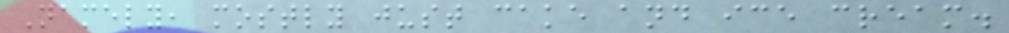Namely, mostly just cake and ice cream.
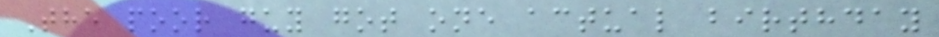The poor guy got one actual birthday
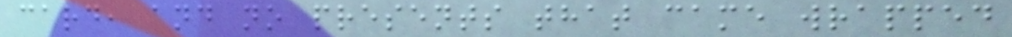card, and no presents that came wrapped
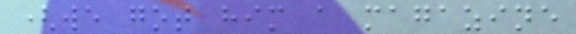(we got him a magazine
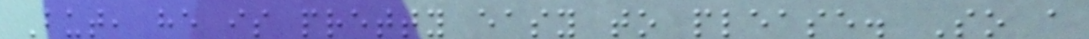But, he is pretty easy to please. So a
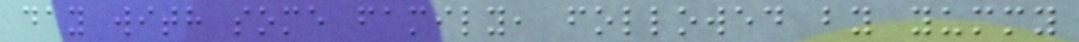day with some family, followed by yummy
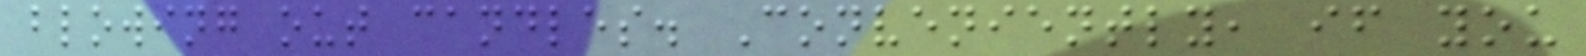blowing out candles. Conveniently, if you
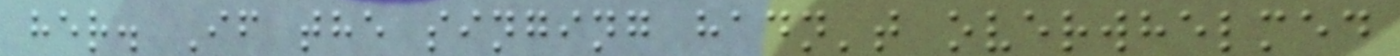her. If the singing hadn't overwhelmed
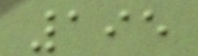195
